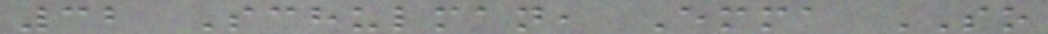32 Schulman, Emma SO
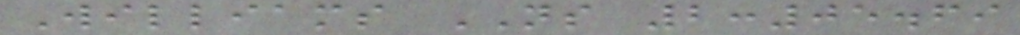Williams NS 2:05.69
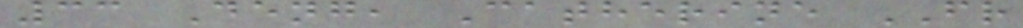33 Deng, Catherine FR
